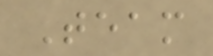Team
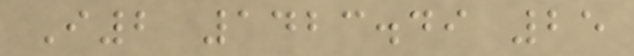I2 1423.49 25
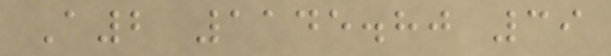A2 1145.80 39
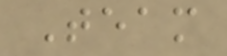Team
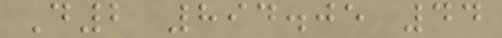D2 894.05 44
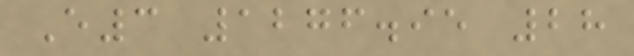E3 1276.95 28
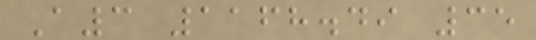A3 1168.49 35
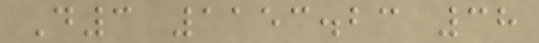D3 1153.23 38
